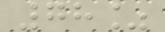78%
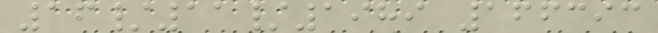16/11/1989 166393
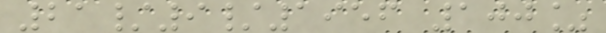21/9/1956 100%
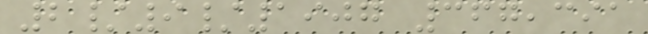2/9/1907 367,391
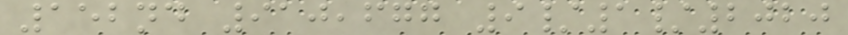152nd 910,677 9/1/2020
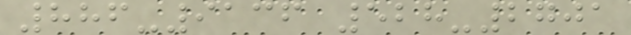886-9136 528-2701
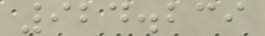924.239
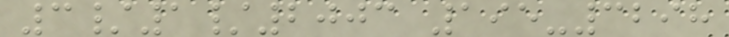3/1/2003 195-3298
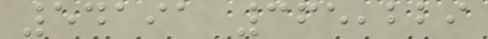54191 365,229
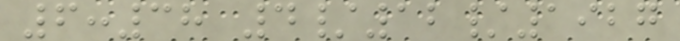6:38 4/12/1927
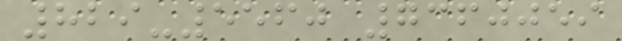829-5560 7360059
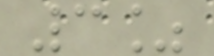3%
